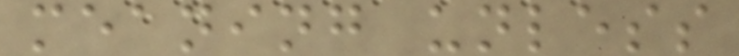meaning unless
